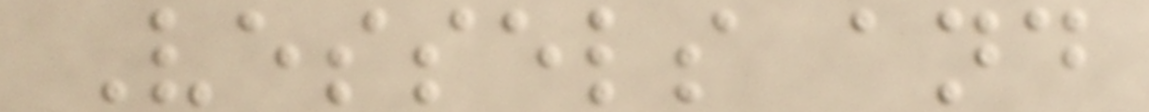Vessels and
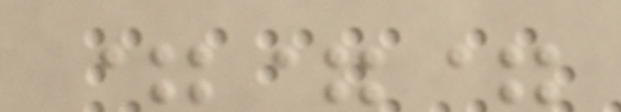===
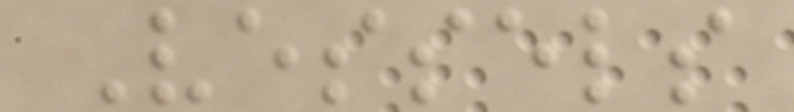Vessels
